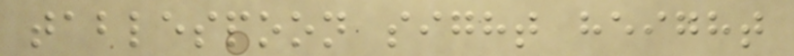tablespoon sight height
